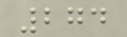274
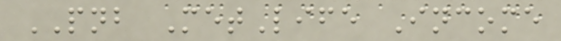PNB MetLife Income
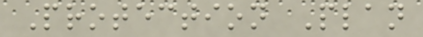Protection Plan
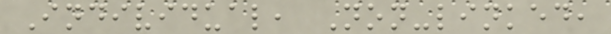Individual, Non-linked,
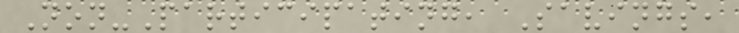Non-Participating, Savings,
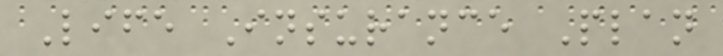Life Insurance Plan
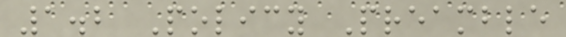1.2 Policy Preamble
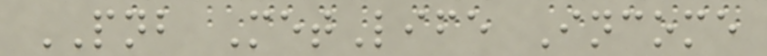PNB MetLife Income
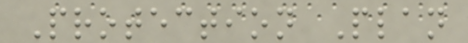Protection Plan
